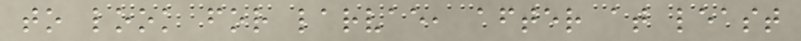to look for larvae, after at least
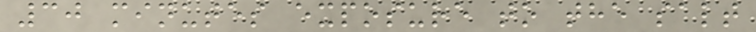30 minutes exposure to the salt
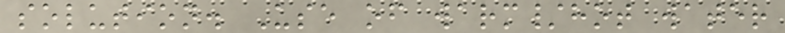solution. Use of warm/hot water
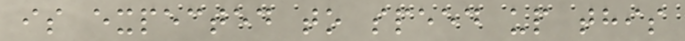is expected to speed up this
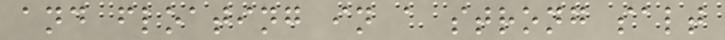and floating in a strong salt
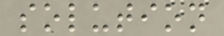solution
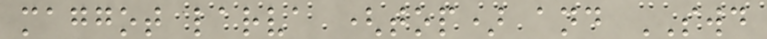maggot larva (top) and SWD
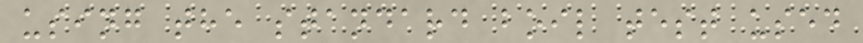using the standard boil test used
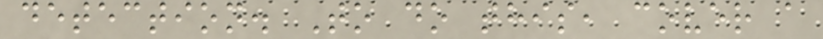detection. To do this, cover a
